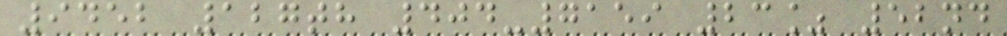9452 127th 404-7159 23% 52nd
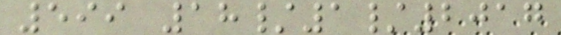599 18/1/2017
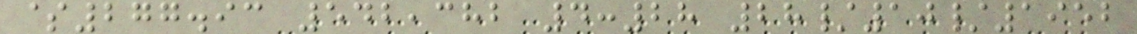$277.93 542,382 4:28 28/10/1952
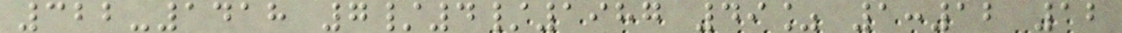322-1418 7/4/1987 49% 1:12 12
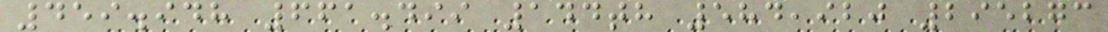459.948 661.499 144th 584,920 295273
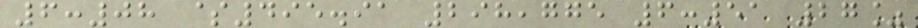6:08 $495.91 298,775 6:51 27%
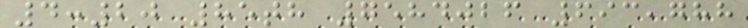4:20 85th 7584026 693,788
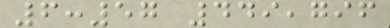6:57 449,796
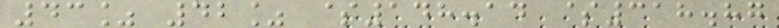43% 42% $148.14 $318.87
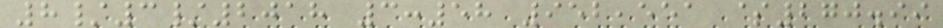8/3/2018 3:58 952,551 $270.99
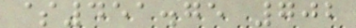$451.75 702
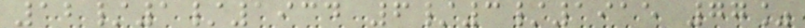12/1/1934 6/3/1915 77%
